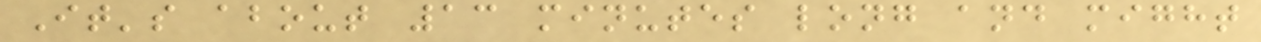It's about 13 minutes long and might
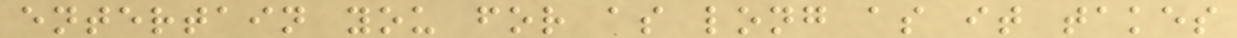entertain you for as long as it takes
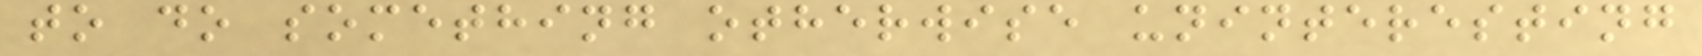to do something otherwise uninteresting
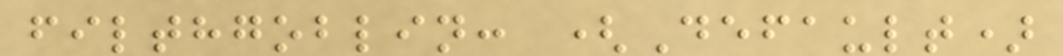filthgoblin: (Default)
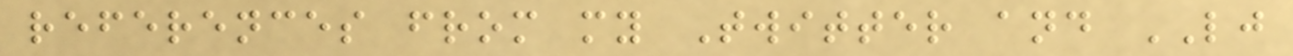references from my Twitter and LJ
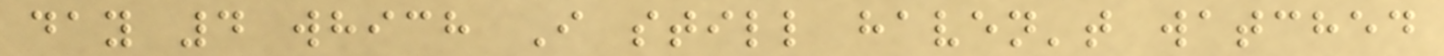day 4 which I still haven't watched
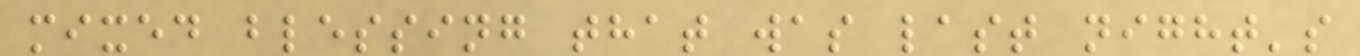mixed blessing that was last night's
